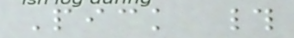Pick #
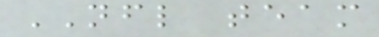NFL team
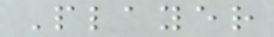Player
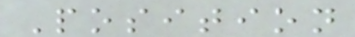Position
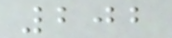202
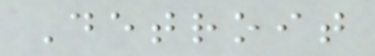Detroit
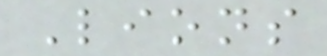Lions
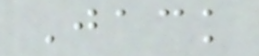Jack
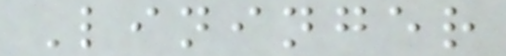Lininger
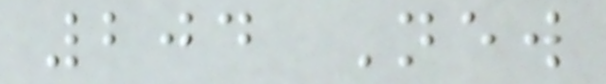204 New
